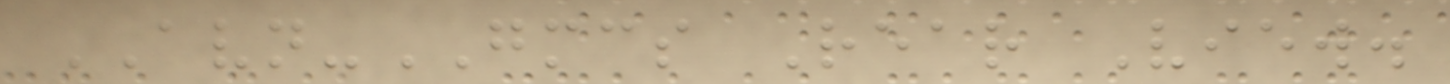AVN-GMCS Rear View.
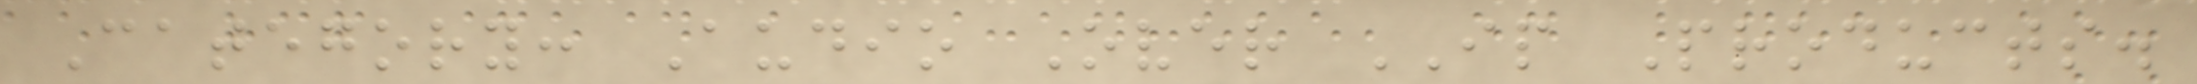Category: Audio Over IP Products.
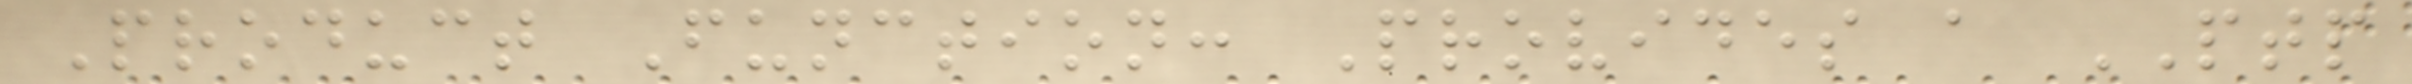Product Function: Provides a PTP
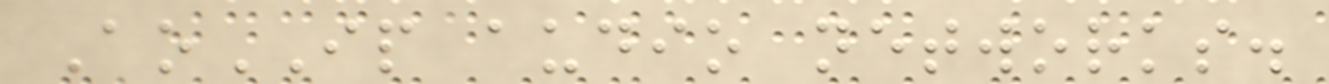AoIP audio networks.
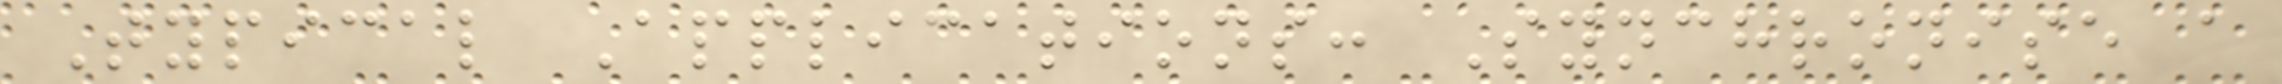Typical Applications: Synchronise a
